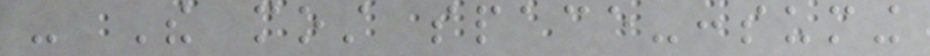- The most space-consuming
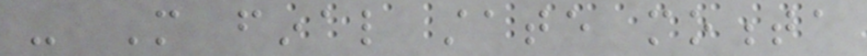- More final state momenta
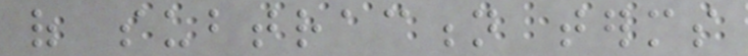of subtraction terms
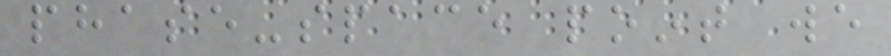phase-space point we
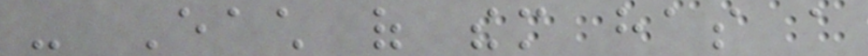- Each of them has a
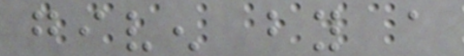given by a
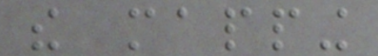the mapping
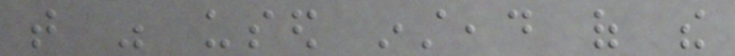that was used instead of the
